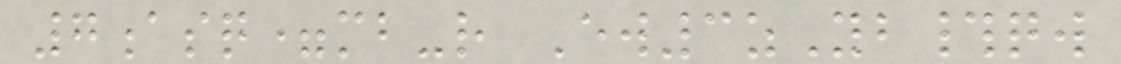7asq=mb-r Ew3zYb#qw
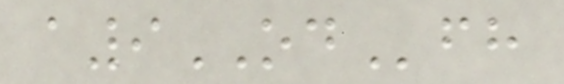a9ODfh
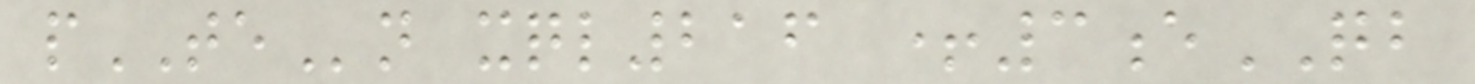pTEn xql216 +3eQB
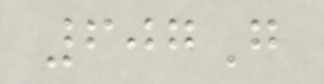607G
